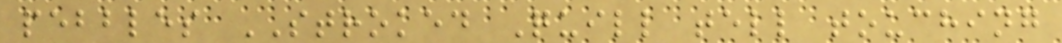pebbles STROKED Quill tell touching
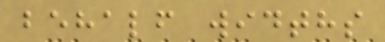behalf widths
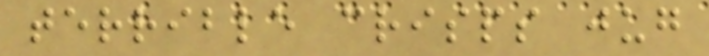terrible crisps jug
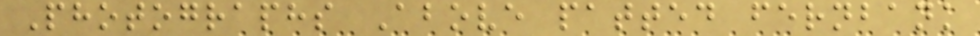Photographs Above patted fernbank
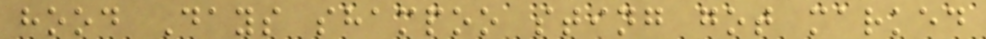hood Days shampoo sting got marked
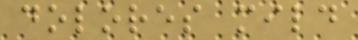dolores mild
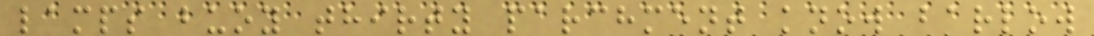lamps buoy thirty parchment know barlow
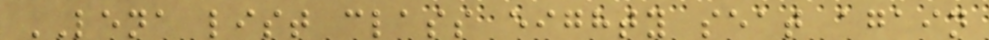LENA list class eighty seat again
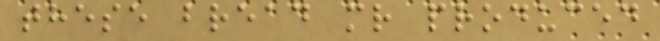these bread mr produced
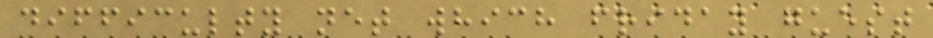difficulty net which friday guest
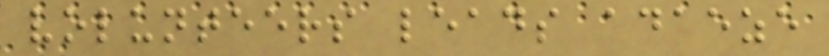volunteers leads adaeze
